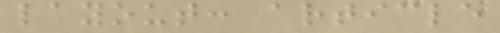layout: article
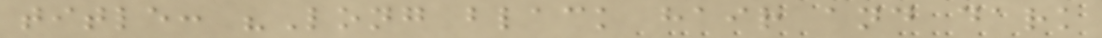title: "Long black hair and dark
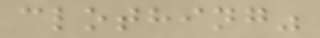clothing"
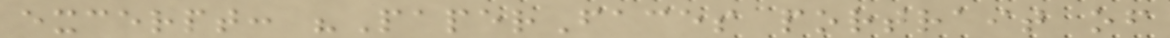excerpt: "PaperFaces portrait of
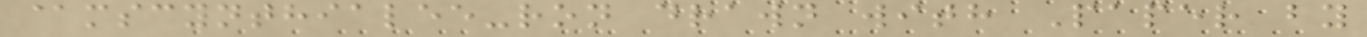@mscynthialee-ron drawn with Paper by
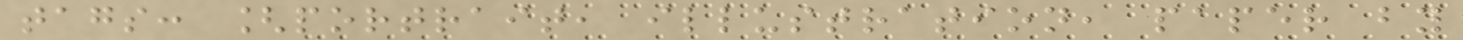tags: [portrait, illustration, paper by
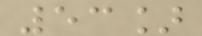53]
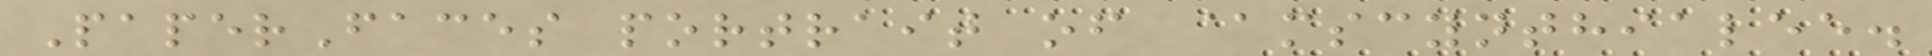PaperFaces portrait of @mscynthialee.
